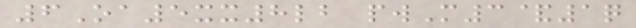6Oa5xx8lb pwM3&1q
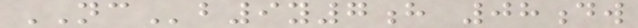NCb9y7h 08dw
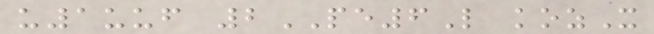u1uuf 2PE6L kozX
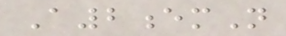A2emN
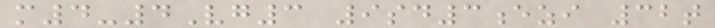m4-4Vg3 9sd3ezi 32t
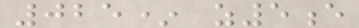025* z5e
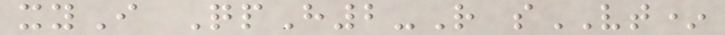xyI QpH2-R sVT*
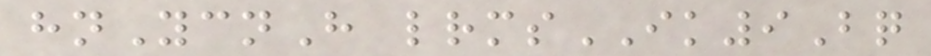hnYcnH lrmsIK9Bq
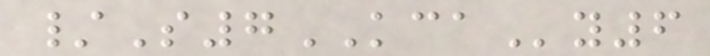/S7KCAy6
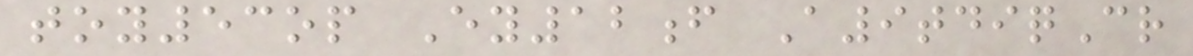toy53op Ey12f A9tdiqCr
